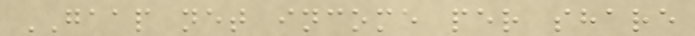GAAP net income per share
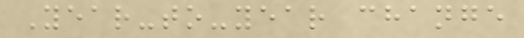Year-to-year change
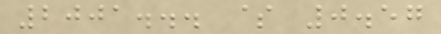2001... $ 0.57
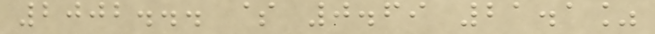2002... $ 0.69 21.1%
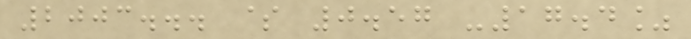2003... $ 0.57 -17.4%
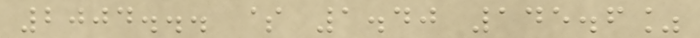2004... $ 1.40 145.6%
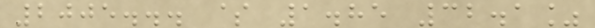2005... $ 1.85 32.1%
